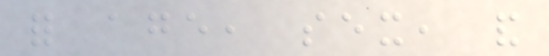for age, sex, and
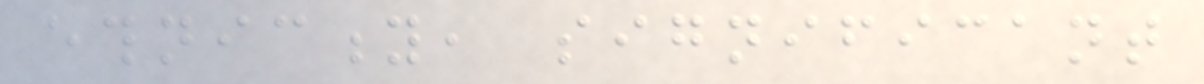ethnicity, significant
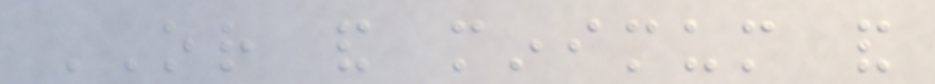OR and minimum and
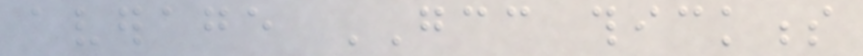average GCC thickness
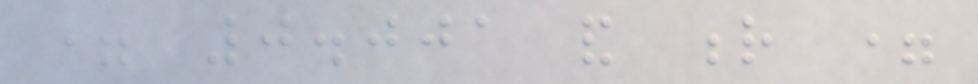= 0.001 and r =
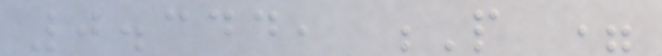0.344, P =
